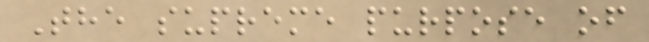The supreme purpose of
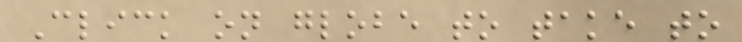Click on globe to take to
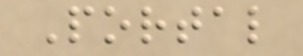Portal
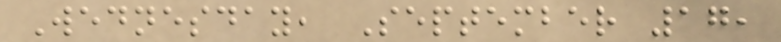Wednesday, September 17,
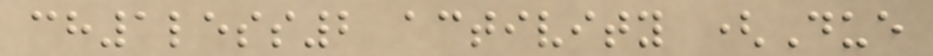ch1less2 activity (Due
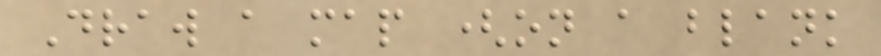Draw a map (on a blank
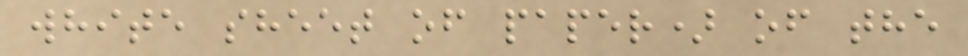white sheet of paper) of the
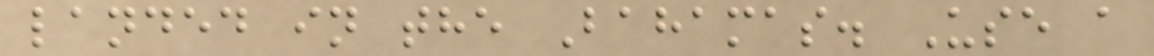landed in the Bahamas. Use a
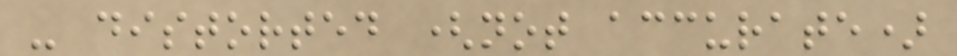- distorted (not accurate)
